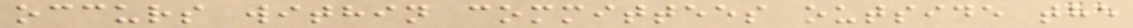occurs within committees outside the
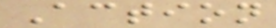Action
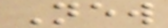New
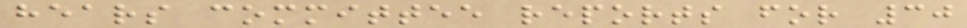hears committee reports for 30
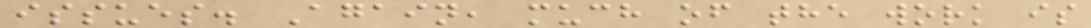issues. Again, much of the work is
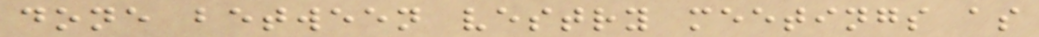done between vestry meetings as
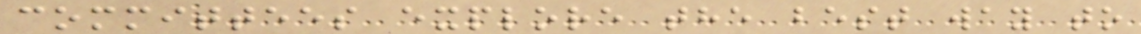committees explore the best way to
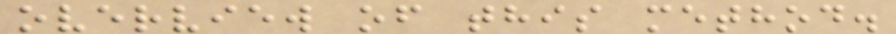overview of this method.
